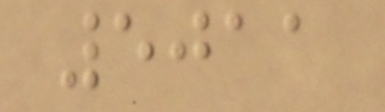5011
